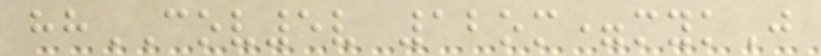hhCOV5v 12om=mykJ
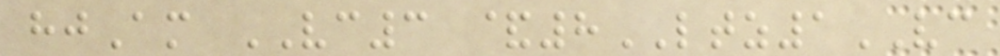hjAm VC3 &8LTZ1VC
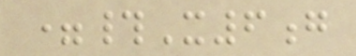=#X6g
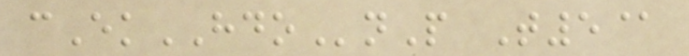cEkHDOnP T5@
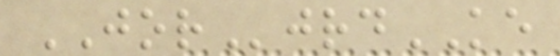JORjrdKE
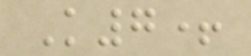K7+
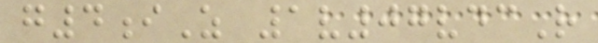g4iZ 1v07vdcR
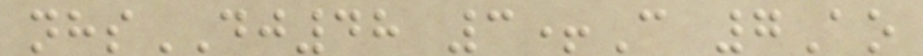nhsDJ48 3+C 7Ao
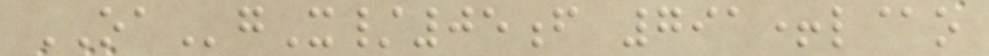OAgX/05f 791+l@o
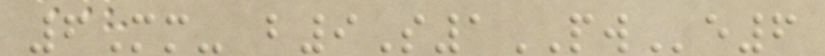6Mm- b9S1PWe6
